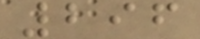296
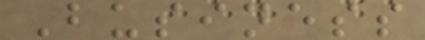Business
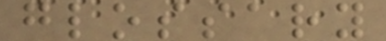glossary
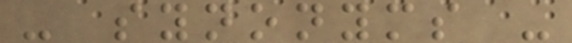- synonyms -
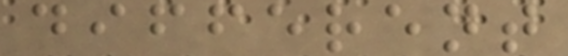different
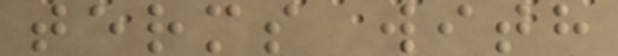terms with
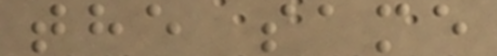the same
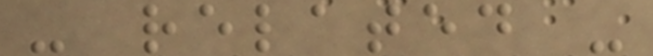- related -
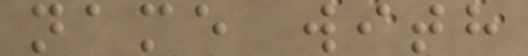name with
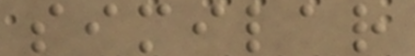similar
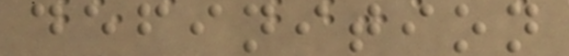definition
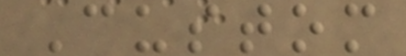Custom
